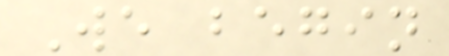We begin
